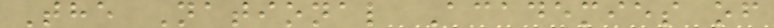The National Academies of
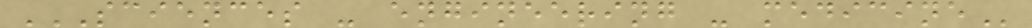SCIENCES - ENGINEERING - MEDICINE
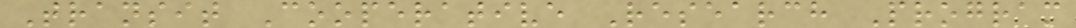Transit Cooperative Research Program
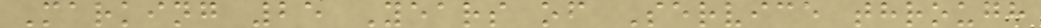Marking 25 Years of Service through
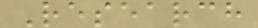Research
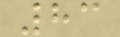83
